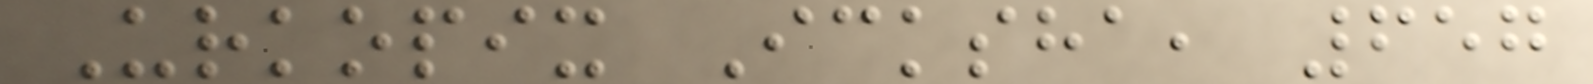Urkopix Icksha, 657
